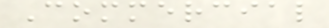Commercial
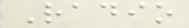Radio
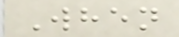When
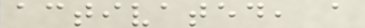activated, a
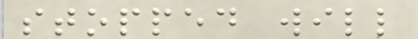stopped will
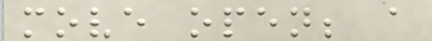move open; a
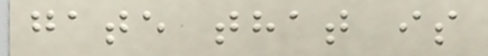gate that is
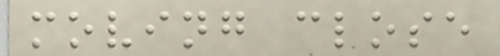moving close
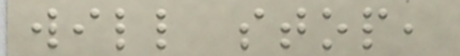will stop,
